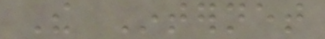The Internet
